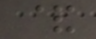&
